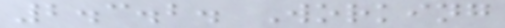2.3.2. Working
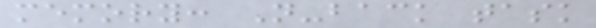memory: N-back task
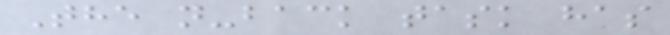The n-back task has
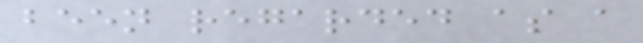been regarded as a
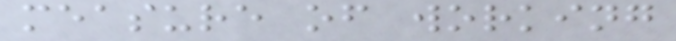measure of working
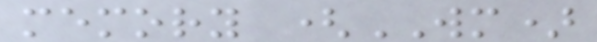memory (WM)
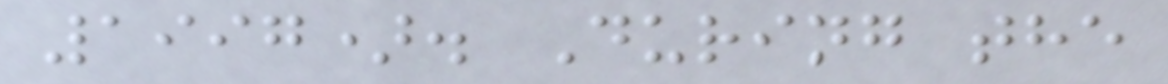1997). During the
